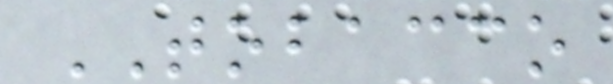TOBACCO
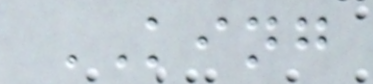KING
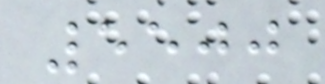5500
